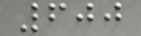600
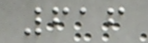616
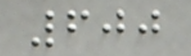600
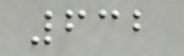632
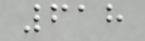618
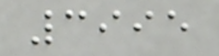3995
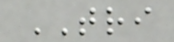TRI
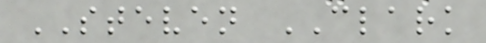STEVEN CLARK
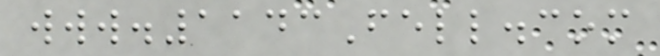www.1143Fell.com
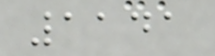1141
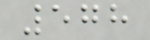578
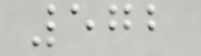572
